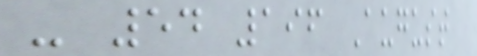- 54 196 August
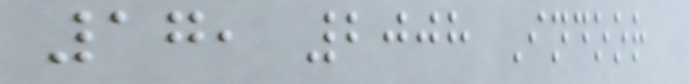17, 2008 Indoor
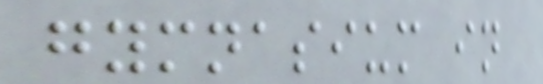gymnasium in
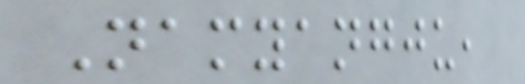Namyangju,
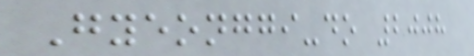Gyeonggi-do 2008
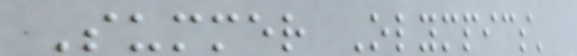Summer Olympics'
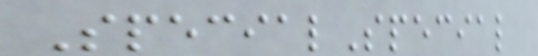SpecialSpecial
